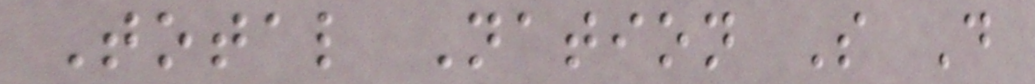Total Nation S D
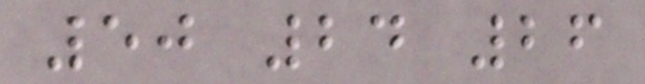50 24 26
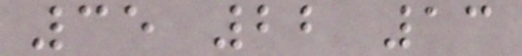35 22 13
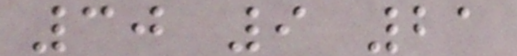30 9 21
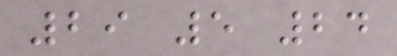29 5 24
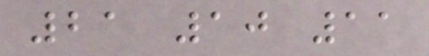21 10 11
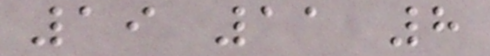19 11 8
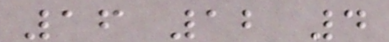16 12 4
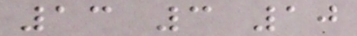13 3 10
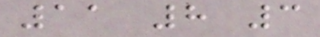11 8 3
